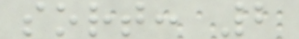sort: 2
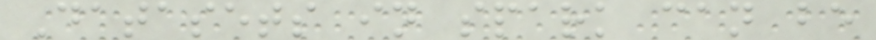Datasets in spark can be
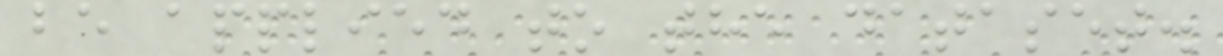be applied to the dataset.
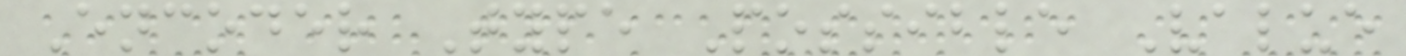Encoder Type Possible Value
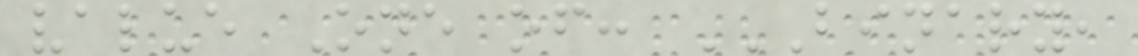value One of: BINARY,
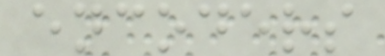encoders
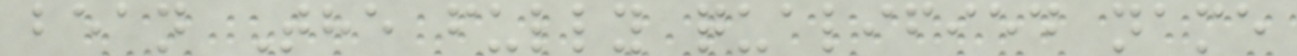bean The fully qualified name
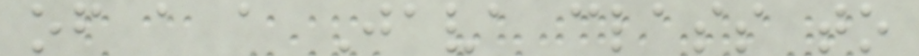of a a Java class to
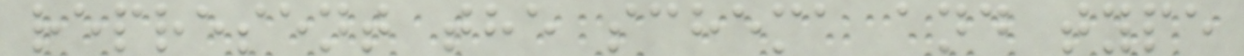represent the schema and type
